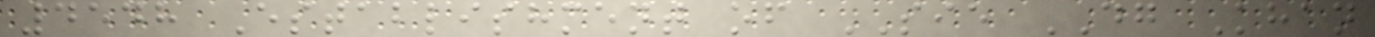4548 Establishment of SIE DG Khan
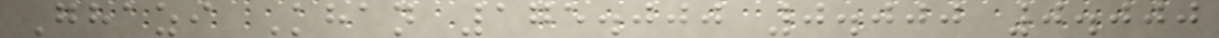Ghazi Khan 175.000 0.000 0.000
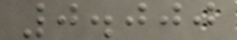0.000
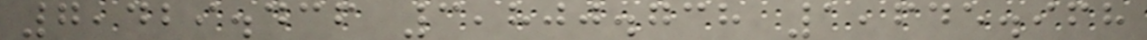7,429.436 3,800.738 1,645.968
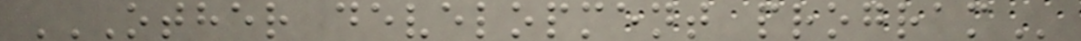OTHER DEVELOPMENT PROGRAM
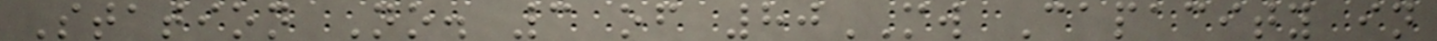Station No. 3 of 80MW Capacity in
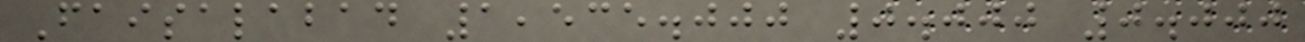Faisalabad 1,535.000 0.000 0.000
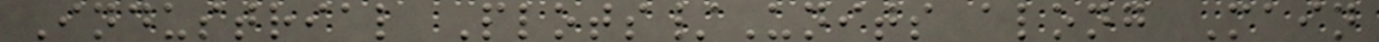Industrial Plots/Units along Main
